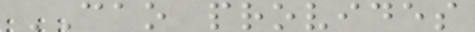CAO provides
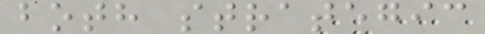both strategic
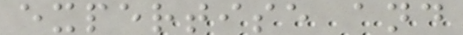expertise and
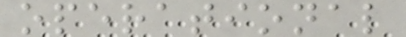operational
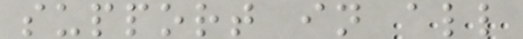support in all
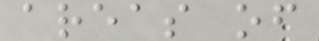areas of
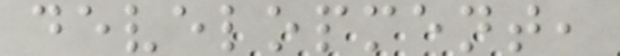development,
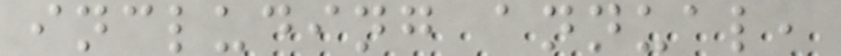including annual,
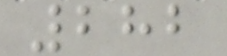282
